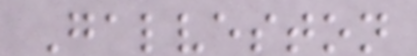Galveston
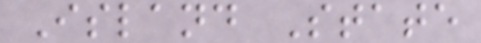Island State
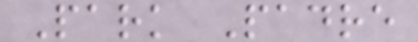Park Padre
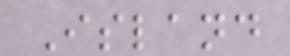Island
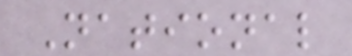National
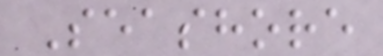Seashore
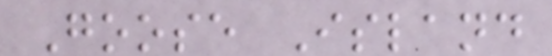Goose Island
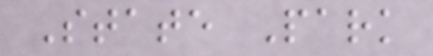State Park
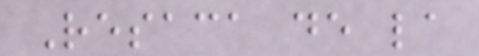Resaca de la
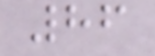86
